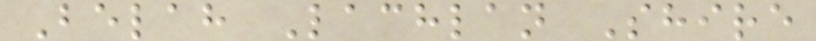Belah Lachlan Shire
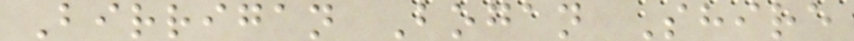Birrigan Bogan Shire
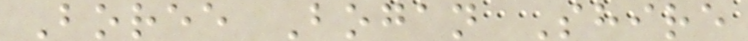Boree Bogan Shire
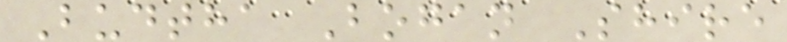Budtha Bogan Shire
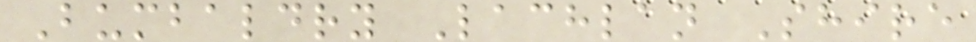Bumbaldry Lachlan Shire
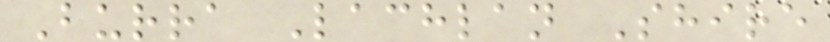Burra Lachlan Shire
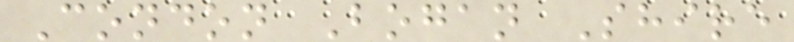Condon Bogan Shire
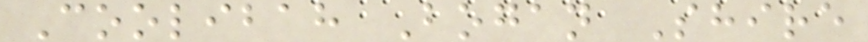Coolibah Bogan Shire
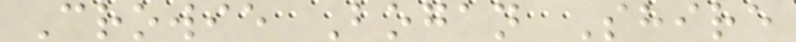Crowie Bogan Shire
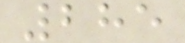285
